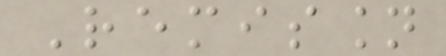Remission
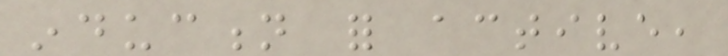induction for active,
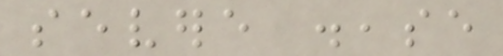severe disease
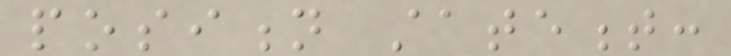position statement:
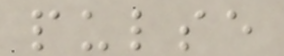pulse
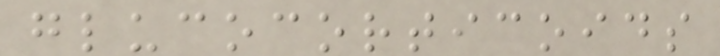glucocorticoids
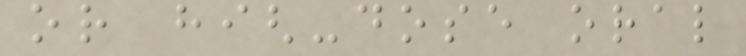or high-dose oral
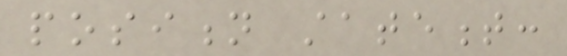position statement:
